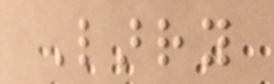Larry
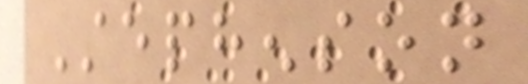Stephenson
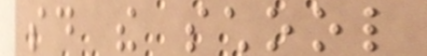said the school
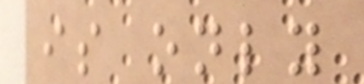is only
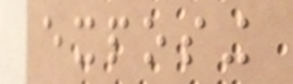exposing
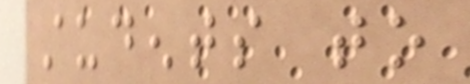students to
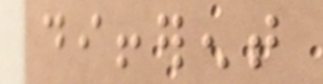different
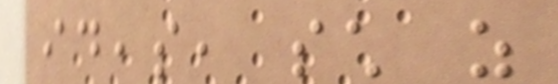ideas, such as
